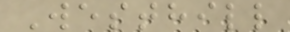Westhill
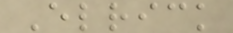Elrick
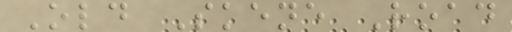Old Skene Road
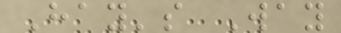Hay's Way
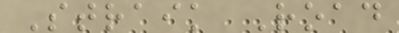Straik Road
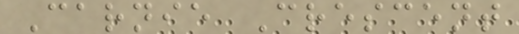Carnie Crescent
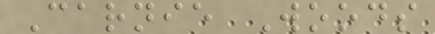Carnie Woods
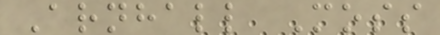Arnhall Moss
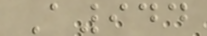A944
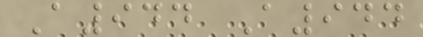A944 A944
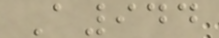A944
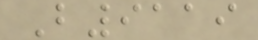B9119
